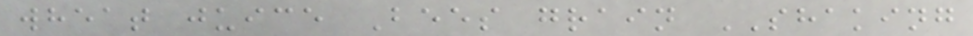wheat juice Bees grain SHAKING
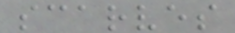scarves
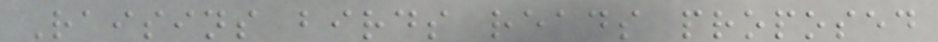Raisins birds reads proposed
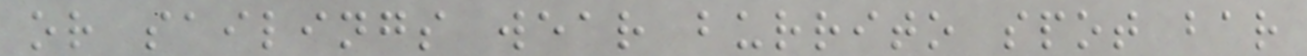or sailings wear burrito spot bar
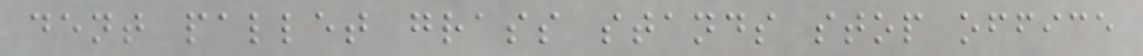dent pallet grass stands stop office
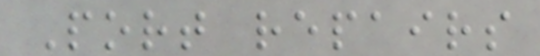Port repairs
